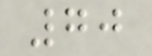70
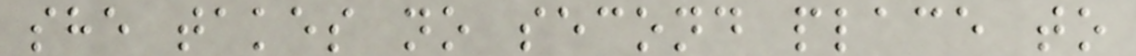she takes no second place to
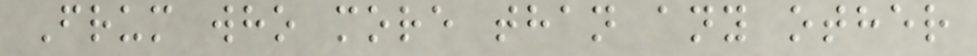Frum who more than any other
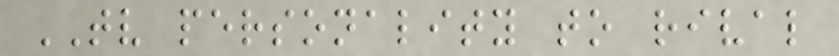TV personality to rival
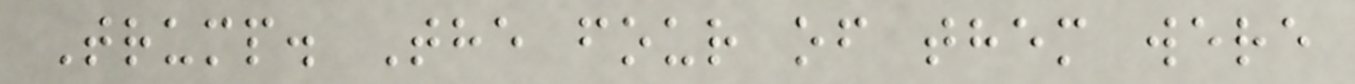Trump. The four of them were
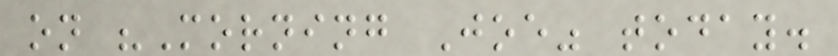on "Morning Joe" today.
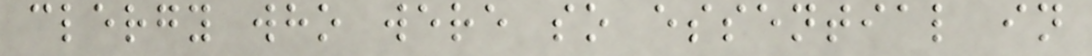clergy who were so essential in
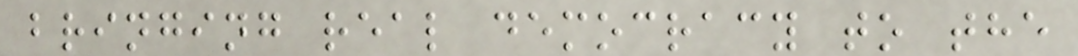bringing real democracy to the
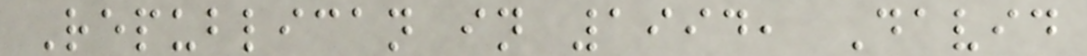Republican in 1994, David
